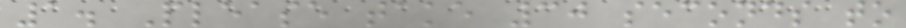1. Please take 30 seconds to
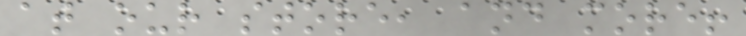at our store, and more!
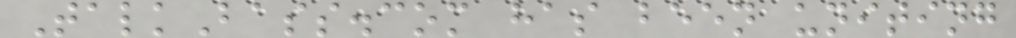TalkBass.com has been uniting
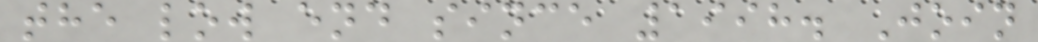the low end since 1998. Join
